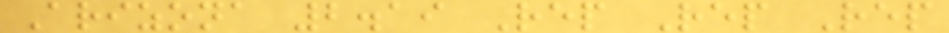Arizona 2.19 Rep Rep Rep
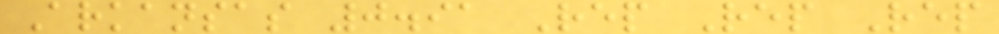Arkansas 0.91 Rep Rep Rep
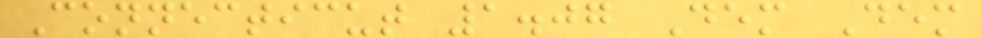Connecticut 1.07 Dem Dem
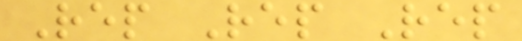Rep Rep Rep
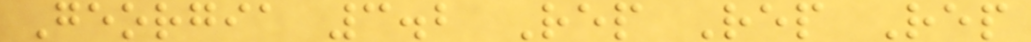Georgia 3.2 Rep Rep Rep
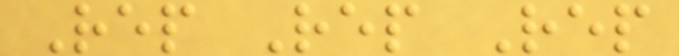Rep Rep Rep
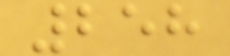258
